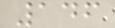146
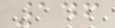146
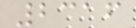2316
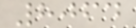8064
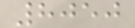8050
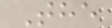The
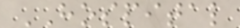HOSPITAL
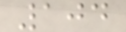104
